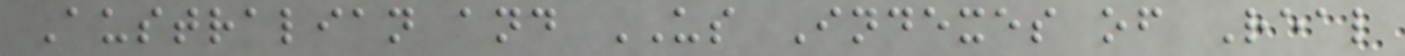Australian and US Indexes of Real
